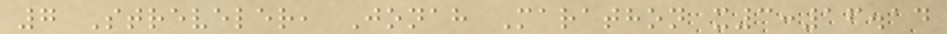7 Streveler, Jonah Marathon x3:16.14
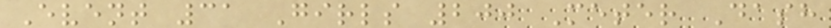Event 31 Girls 200 Meter Dash
